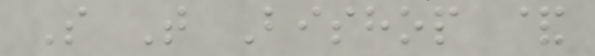S T Bishop &
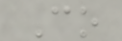Co
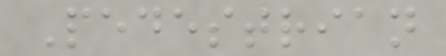Pedestrian
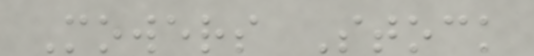Mowers Stock
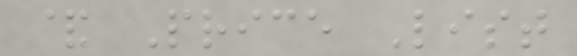& Price List
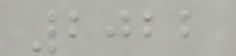2022
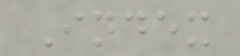Index
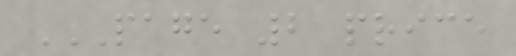PAGE 2 PRICE
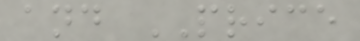and PRICE
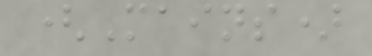(Mains)
